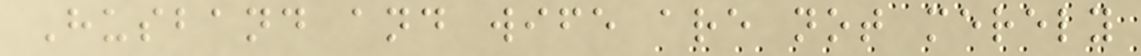Husband and wife are not merely
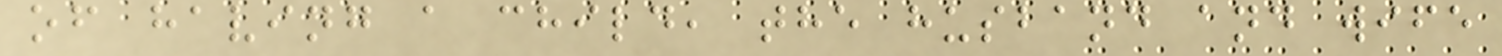of having a child, the husband and wife
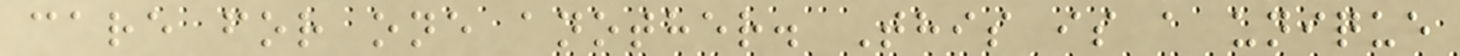care for one another. This is a unique
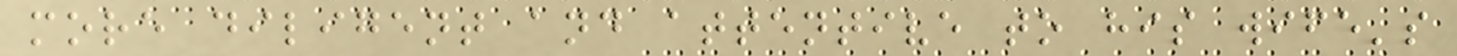more diligent and attentive to his wife's
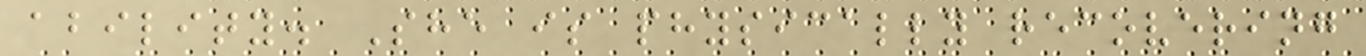ability. She is physically recovering
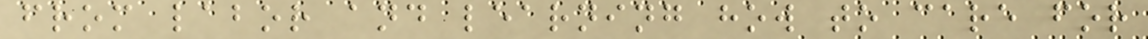from labor and learning how to care for
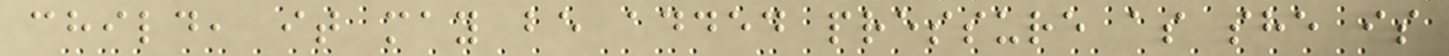child, it may be added pressure as she is
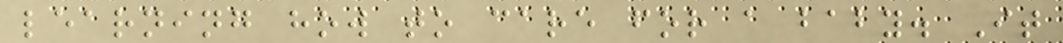learning how to care for a baby. It
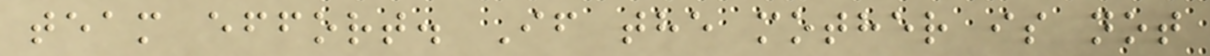team effort. If the mother is not
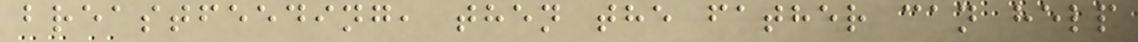breastfeeding, then the father can help
